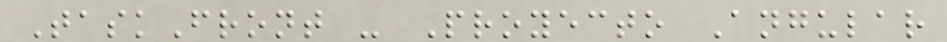TaskFront - Proyecto Angular
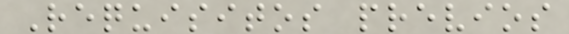Requisitos previos
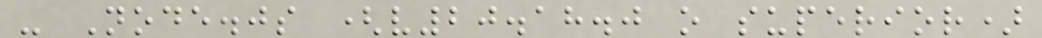- Node.js (v20.18.0 o superior)
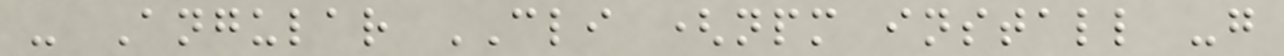- Angular CLI (npm install -g
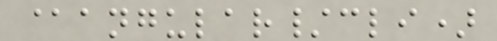@angular/cli)
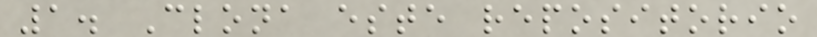1. Clona este repositorio
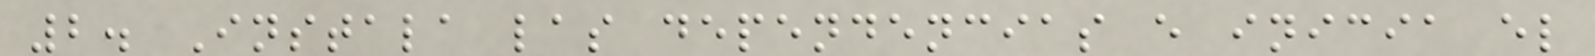2. Instala las dependencias e inicia el
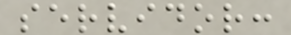servidor:
